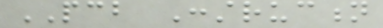PCB Construction
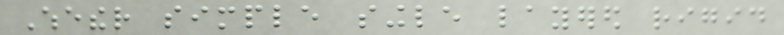Whether simple single layered rigid
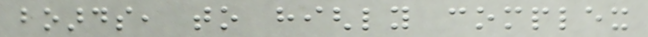boards, to highly complex
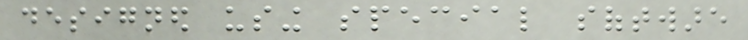designed using special software
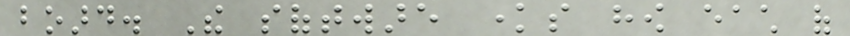board. The software knows how each of
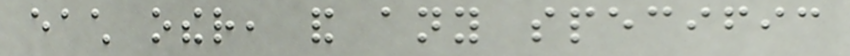each other, and any specific
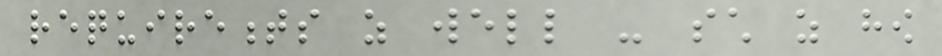requirements as well - such as how
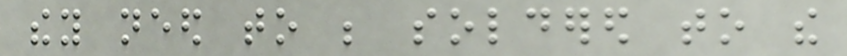they need to be soldered to the
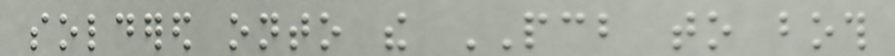soldered onto the PCB to both
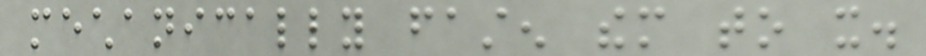mechanically fasten them to it.
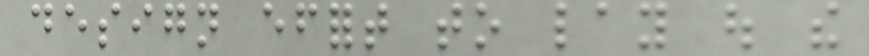design effort to lay out the
